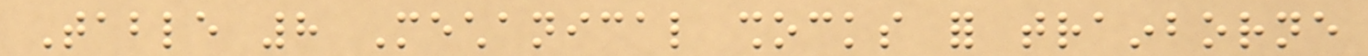Table 8 Mechanical shocks for trainborne
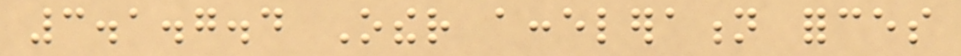3.1.7.4 Other acceleration forces
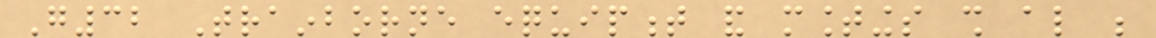G32 Trainborne equipment and mountings shall also be
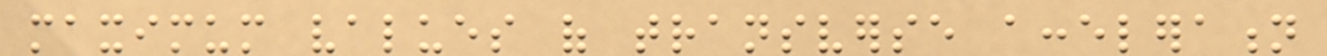maximum values of transverse acceleration
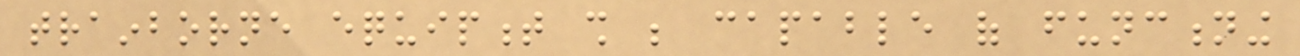trainborne equipment shall be capable of functioning
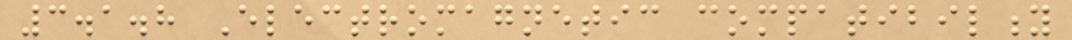3.1.8 Electromagnetic compatibility
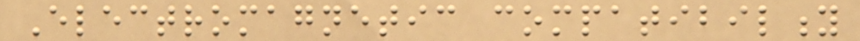Electromagnetic compatibility
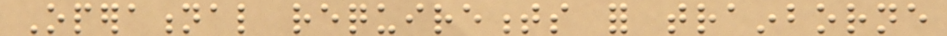Operational requirements for trainborne
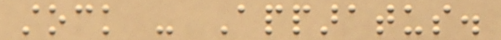stock - Apparatus.
